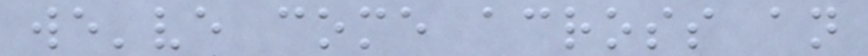we've come across an
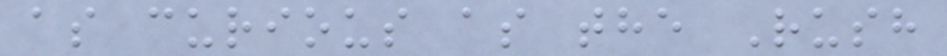as curious as the Rush
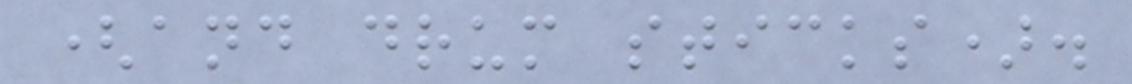(and drum sticks).
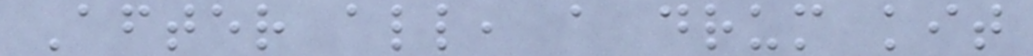After all, a drum kit
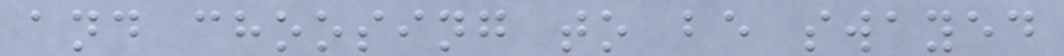and choosing to be swayed
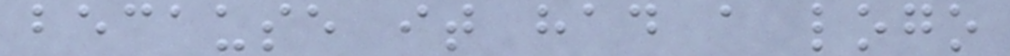because it had a logo
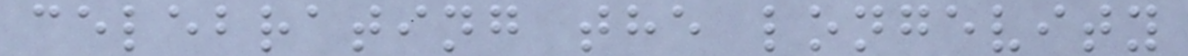celebrating the longevity
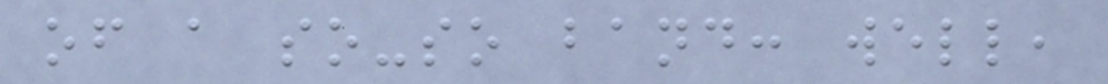of a so-so band: well,
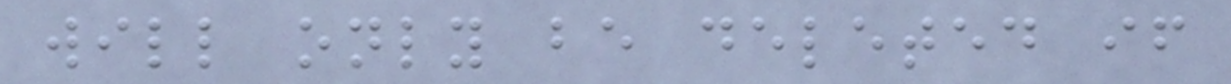will only be deleted if
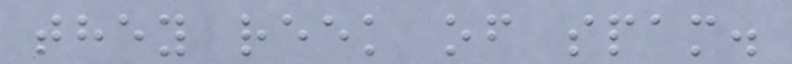they reek of spam.
